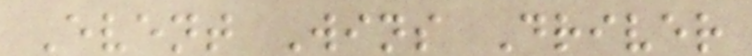Event Wins Driver
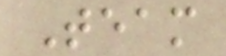Team
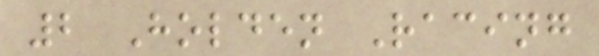2 Holden Racing
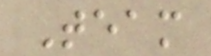Team
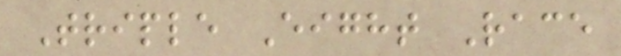Triple Eight Race
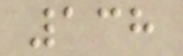138
